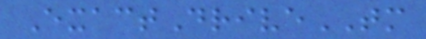ExactDriveTM
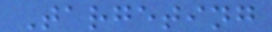Targeting
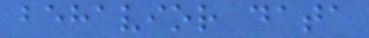behavior data
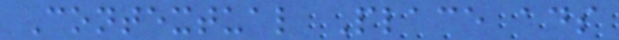Contextual Place ads
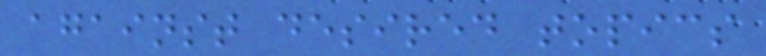against desired topics
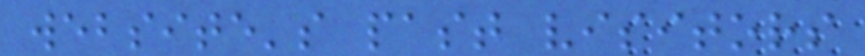website's past visitors
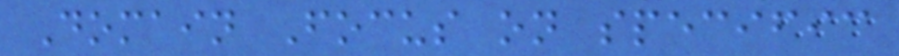Domain Focus on specific
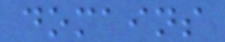domains
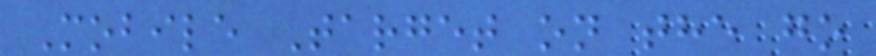Mobile Target on the go
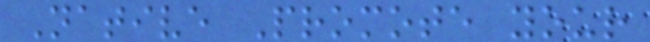Native Promote your
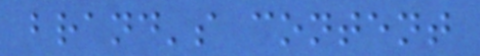brand's content
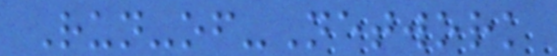Run-of-Network
